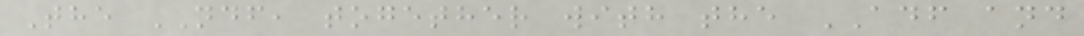The NDF, together with the ADF and
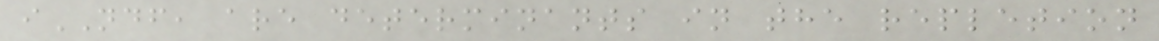iNDF, are determinants in the repletion
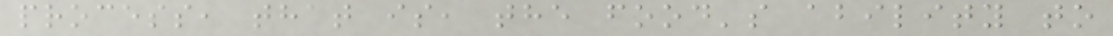process, that is, the food's ability to
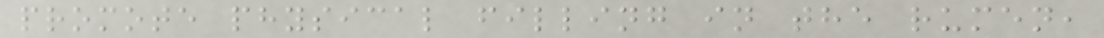promote physical filling in the rumen,
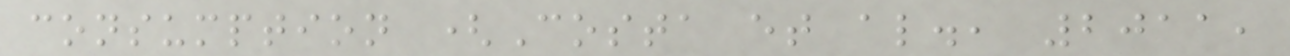consumption (Costa et al., 2011,
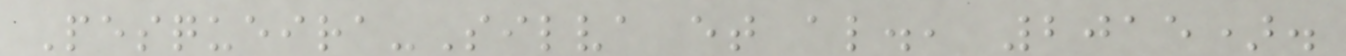Pesqueira-Silva et al., 2015).
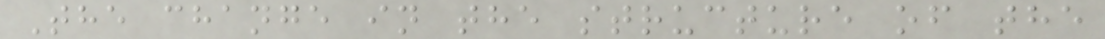The change in the structure of the
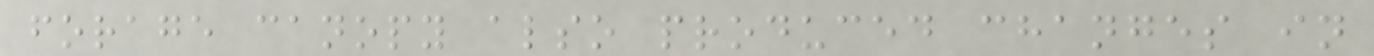forage canopy also produced changes in
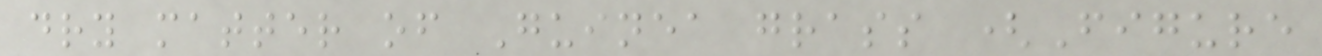dry matter of Guinea grass (Figure
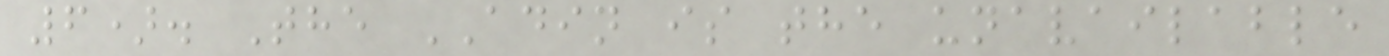6). The ADIN is the unavailable
